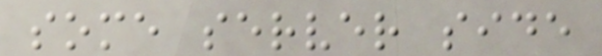some server side
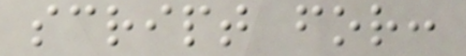script for:
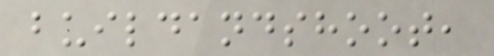buildandshoot,
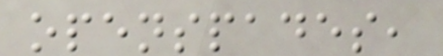openspades,
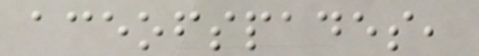aceofspades,
